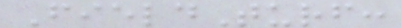FieldTurf:
